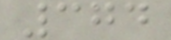374
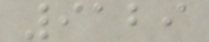9129
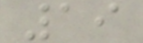19
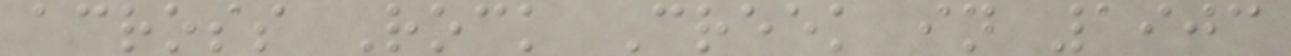across Rock Creek in 1903
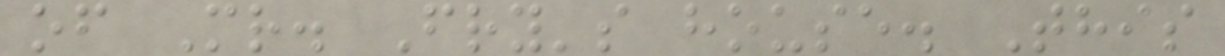of Mr. Fry's house. This
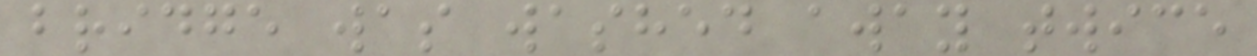bridge was washed away twice
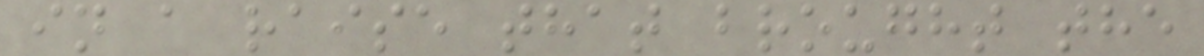in a raise that brought the
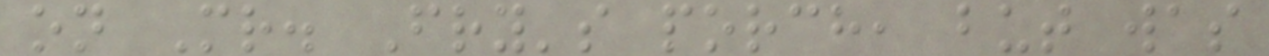on Mr. Fry's porch, but was
